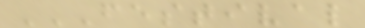FESTIVAL
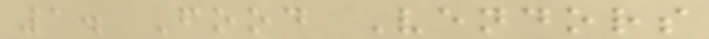1. Food Vendors
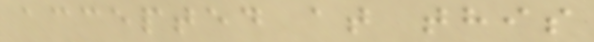accepted at this
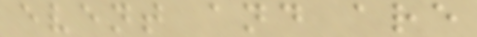event and are
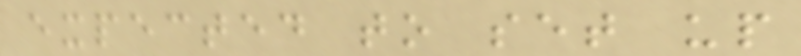expected to set up
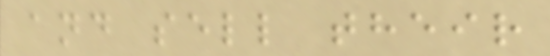and sell their
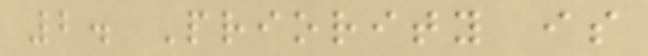2. Priority is
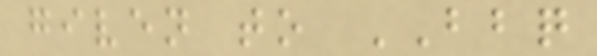given to BBQ
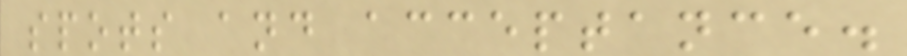spots and acceptance.
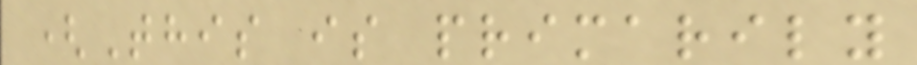(This is primarily
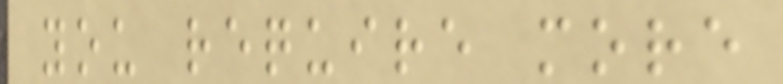you require more
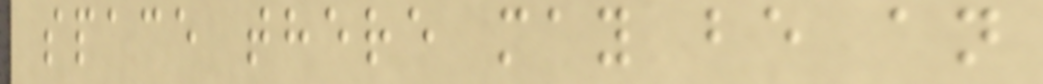space there may be an
